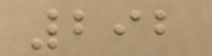292
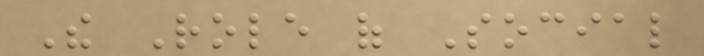The Role of Social
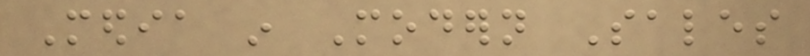Media in Modern Sales
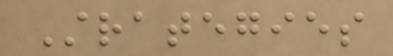Strategies
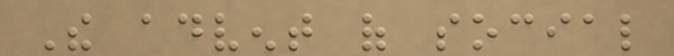The advent of social
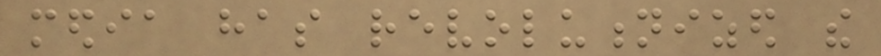media has revolutionized the
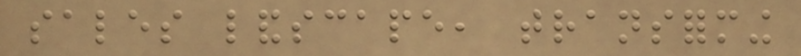sales landscape, transforming
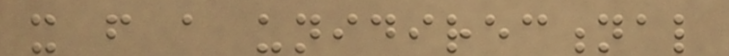it from a unidirectional
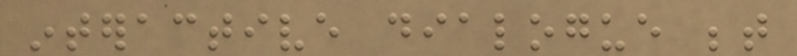interactive dialogue between
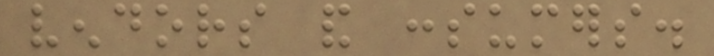vendors and consumers.
